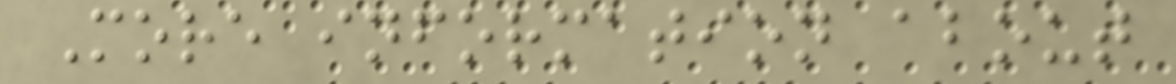More information about
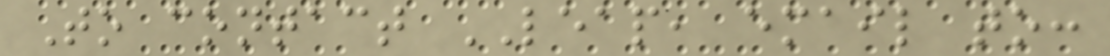To contact LEAP, email to:
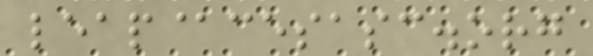leap@cesasc.org
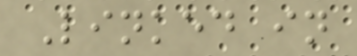Linked in
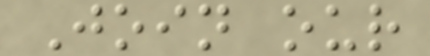Join our
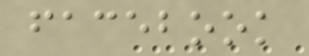facebook
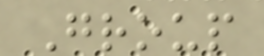Group
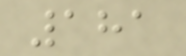181
